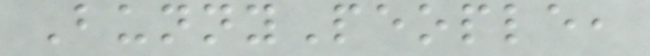BunnyPeople,
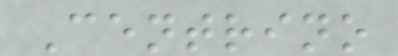Centrino
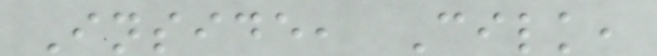Inside, Cilk,
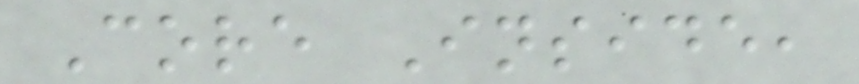Core Inside,
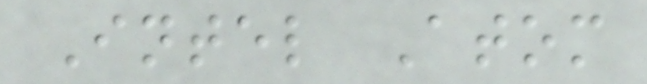Intel Atom
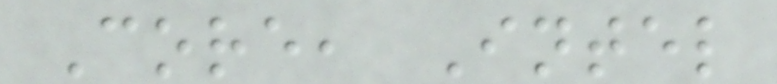Core, Intel
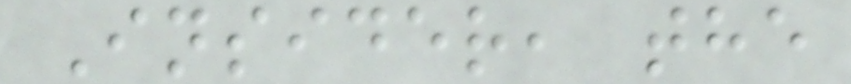Insider, the
